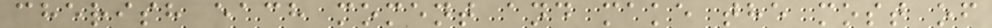cherish each moment and make the most of
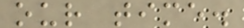our time.
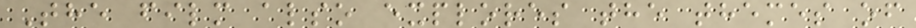The film also explores the themes of
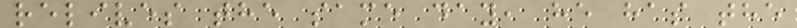relives the same day, he has the
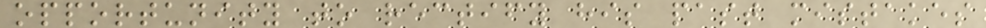opportunity to rectify his past mistakes
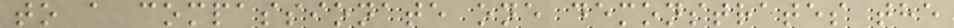to a compassionate one demonstrates the
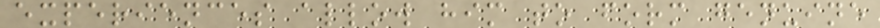experiences allow him to form genuine
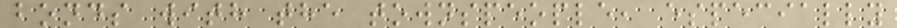bonds with the townspeople, especially
